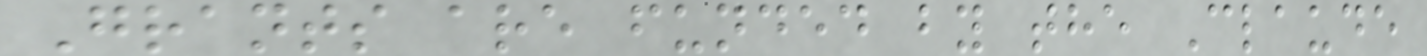Grants are funded by the Claude
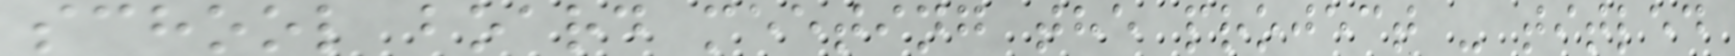school board meeting the project - titled
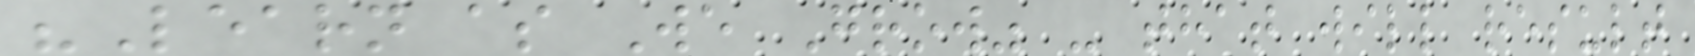"Learn as We Grow" - that will result
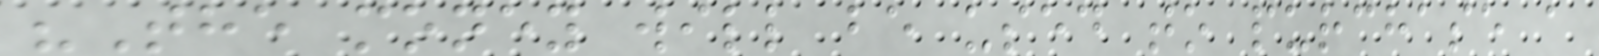"The money will be used to purchase a
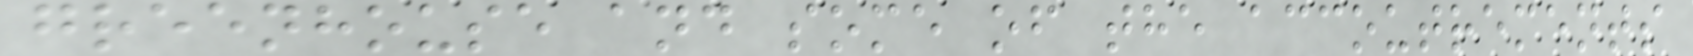greenhouse and some of the accoutrements
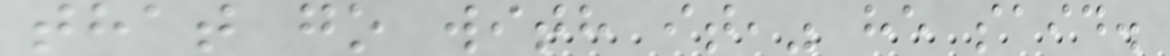that go with it," he said.
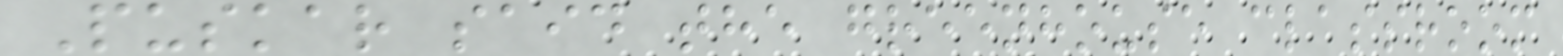Puskar said the greenhouse classroom
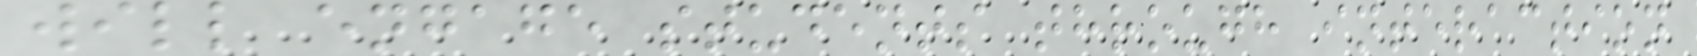will engage students through interaction
